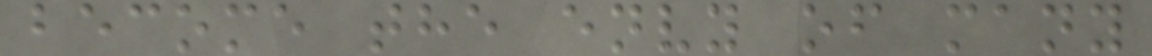become the envy of many
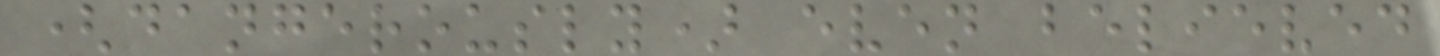(dangerously) even believed
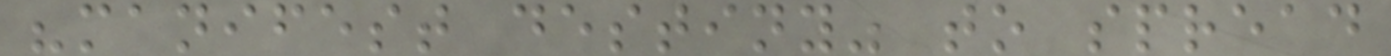"manifest destiny" to spread
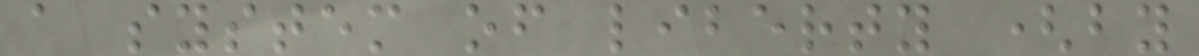a system of liberty (by
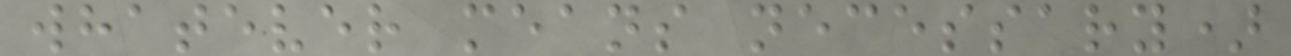whatever means necessary)
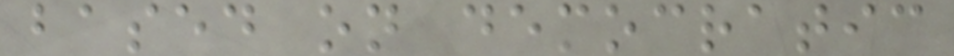based on democratic
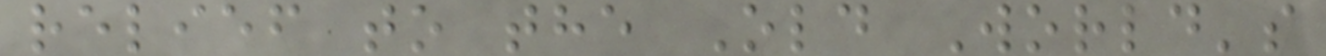relief to the Old World's
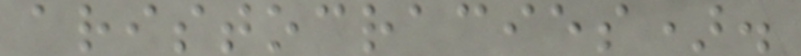aristocracies).
